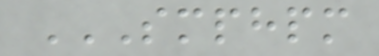SMPHPM
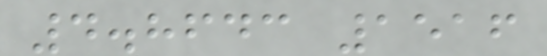4.8643 1516
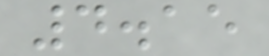4.15
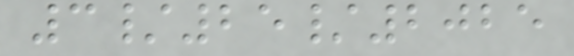3/25/2025
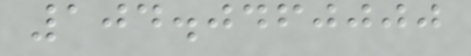104.0460000
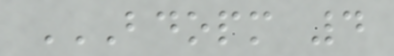BDOPM 4
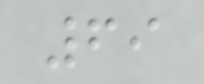69
